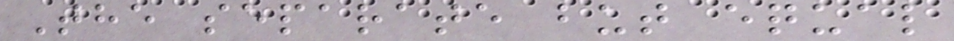The separate but equal
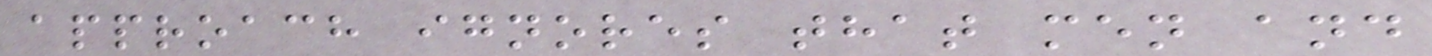approach ignores that men and
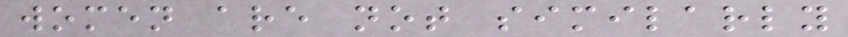women are not similarly
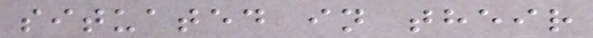situated in their
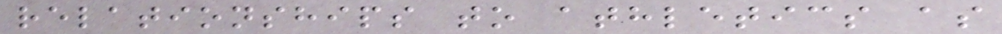relationships to athletics as
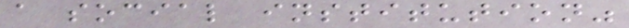a social institution"
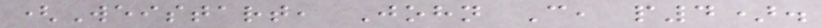(Weistart, John C, p4).
